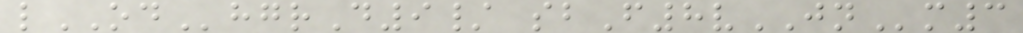lODhgrD9/ sbF8vJNm3
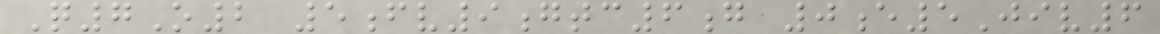Q7O2 5fv9gtc6g 0e5Jiv6
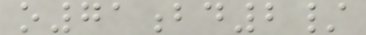o71bd2/
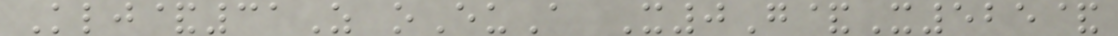Klj&31Z oEuA X0G&X525&
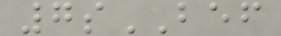7sBEF
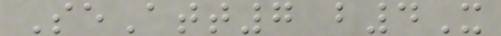SeAtt7 b4X
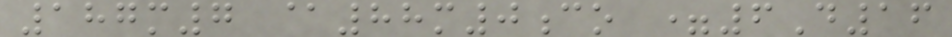187m7 @88m0co =6D16
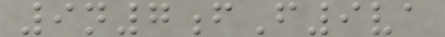9n7fF9va
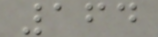164
